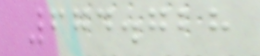674.728
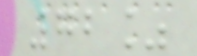72%
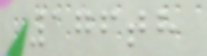176th
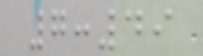7:49
